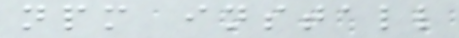npm install
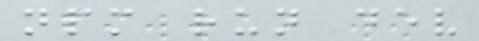npm run dev
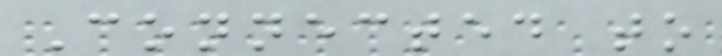Connected to
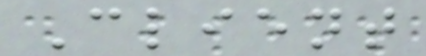Client
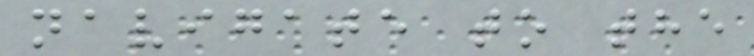navigate to the
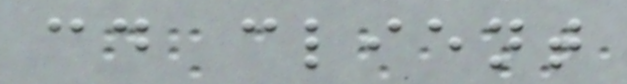cd client
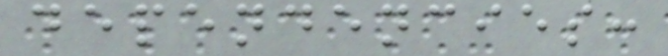dependencies:
